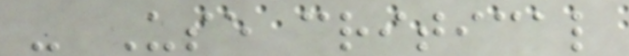- Use critical
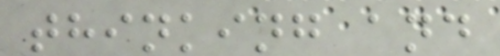thinking and
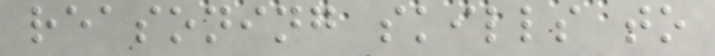reasoning skills to
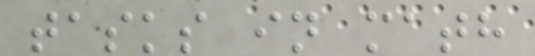tasks in math
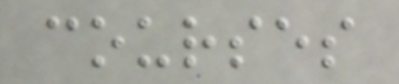courses
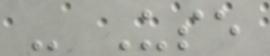- Use
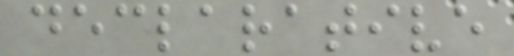declarative
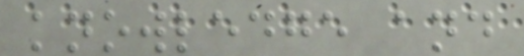knowledge and
